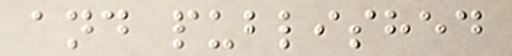and published
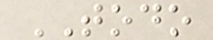TODO
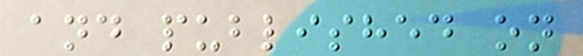and published on
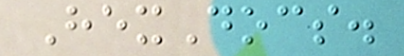HexDocs.
